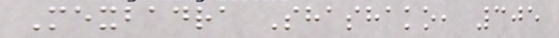Mexbadra Shashako, 305
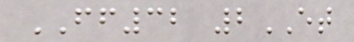FF32 2ET
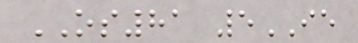OS81 5IE
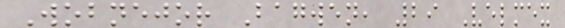Wobnejor Bagwen, 29 Velmex
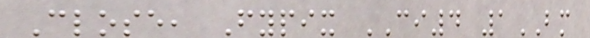Close, Fypix CI4 1BM
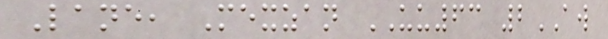Lane, Mexzan UU63 2AW
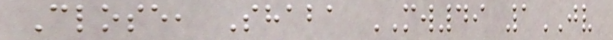Close, Shaba MW49 1JV
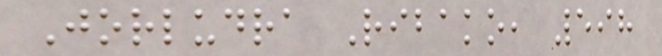Jorludra Ribako, 598
